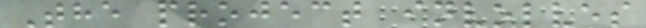The project involves
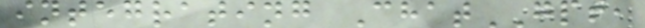integrating ChatGPT,
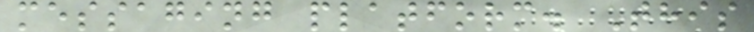messaging platform. This
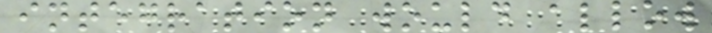integration would allow
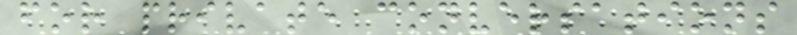for private conversations
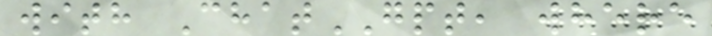with ChatGPT, where
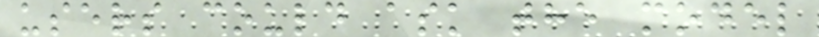users could ask the model
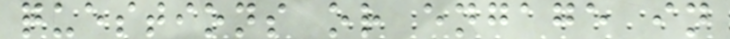questions or engage in
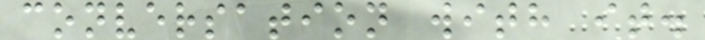conversation with it.
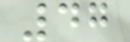47
